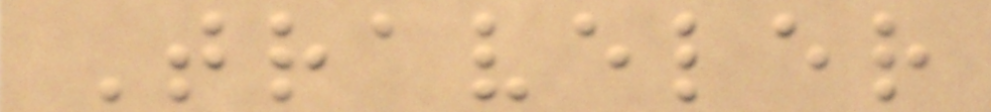Traveler
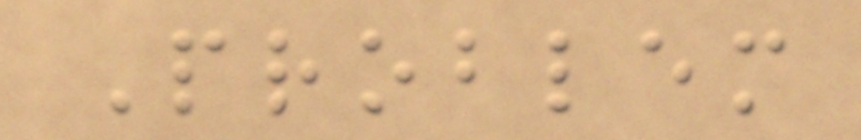Problem
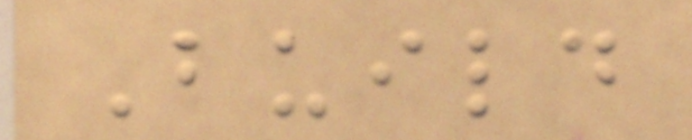Build
